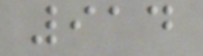914
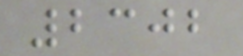2302
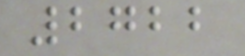2722
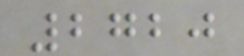2720
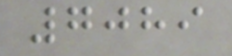7089
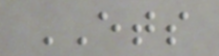ETS
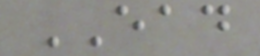EAD
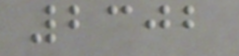2302
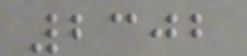2302
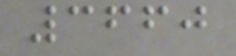3660
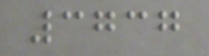3737
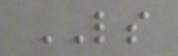LS
